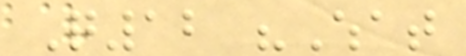Q12 "What
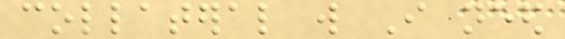collateral will I need
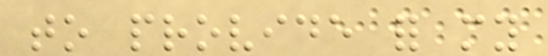to provide for my
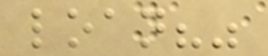loan?"
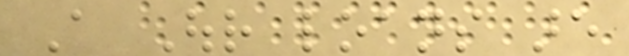A Our loans are
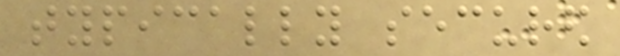typically secured
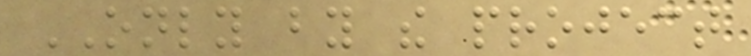ONLY by the project
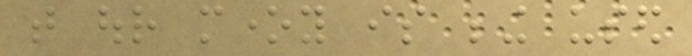that our money is being used
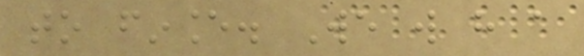to finance. We will have a
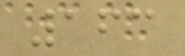163
